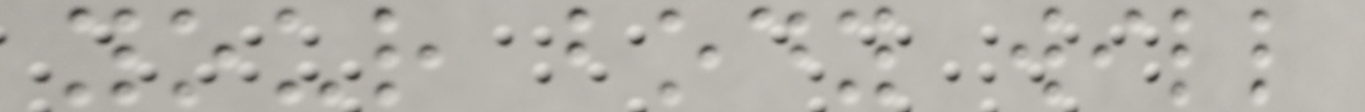your body will
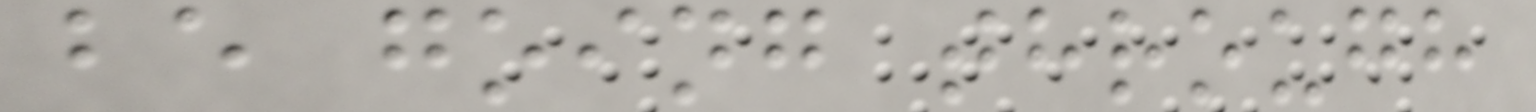be going through
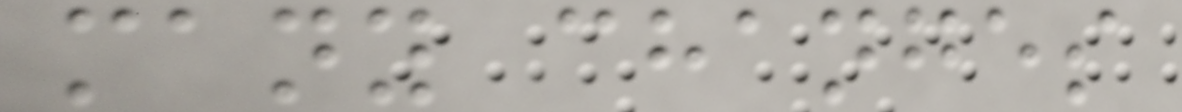many changes
